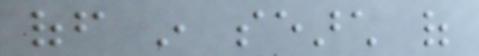off in search of
